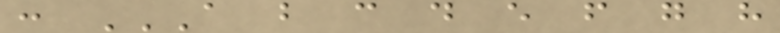: A B C D E F G H
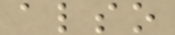also
